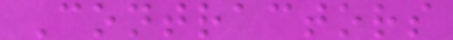Contractors
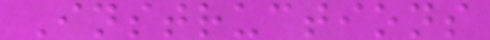Instructions
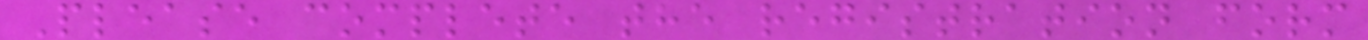Please complete the registration form
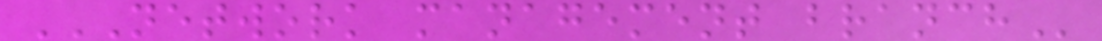NETWORK MANAGEMENT BRANCH
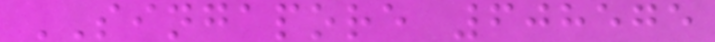SINGAPORE 608575
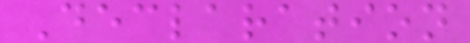Declaration
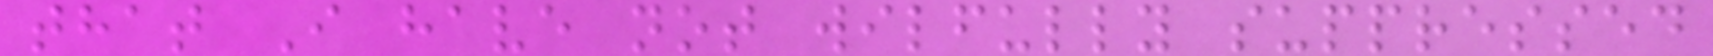that I have not wilfully suppressed
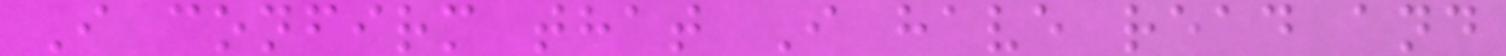I confirm that I have read and
